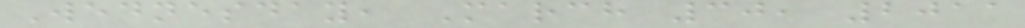Wednesday, March 30, 2011
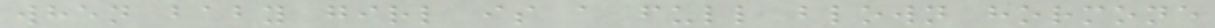when baby girl is a full blown hormone
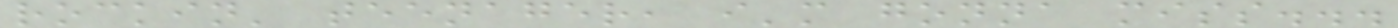rockin' teenager, i'm gonna miss...
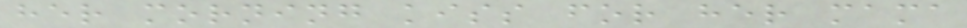her morning kiss for her mama
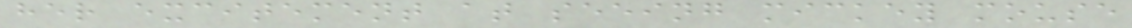her excitement at seeing mickey mouse
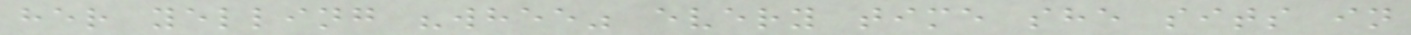her yelling "whee" every time she sits in
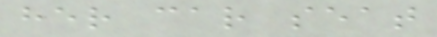her car seat
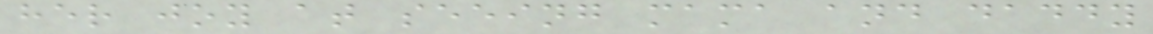her joy at seeing mama and daddy
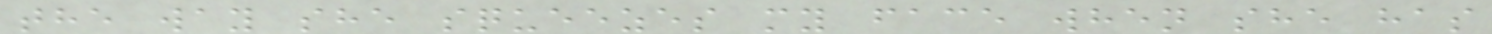the way she squeezes my face when she has
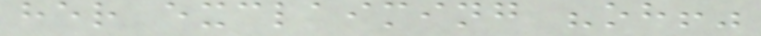her exclaiming "oh!"
